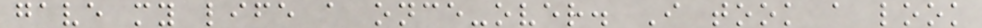gave my life a once-over. I took a look
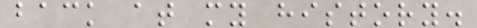back at my history.
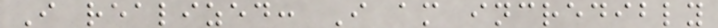I realized: I am incredibly
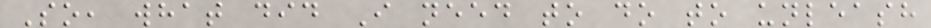So, what did I need to do to unleash
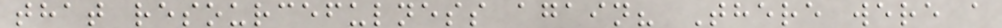that resourcefulness again? There were a
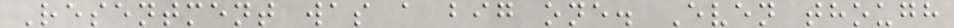Resentment was a big one. Even though
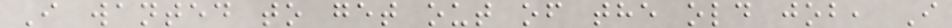I wanted to get out of the old job, I
